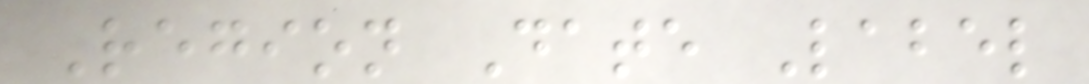Region Date Label
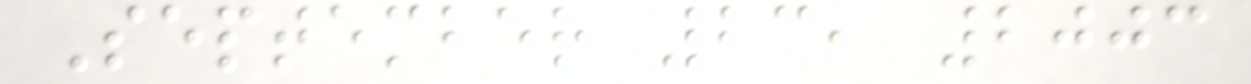September 23, 2003
